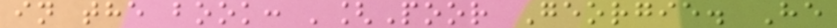in the book: '[Poor Georgie. He
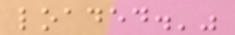loaded.'"
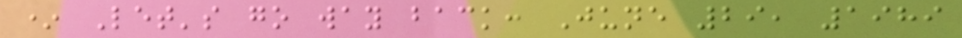* Let's go way back: June 29, 1989
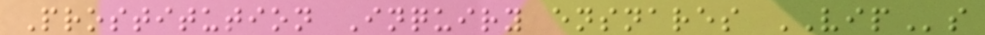Prostitution Inquiry ensnares VIPs
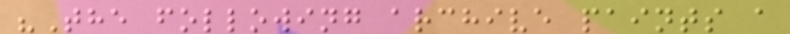"The following archive paints a
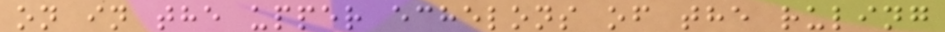on in the upper echelons of the ruling
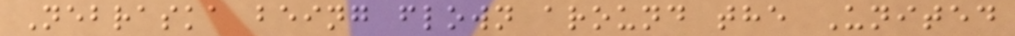Nebraska being flown around the United
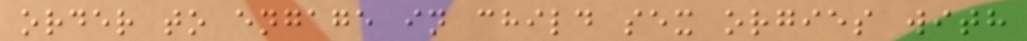order to engage in child sex orgies with
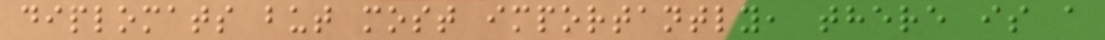diplomats but most importantly, there is a
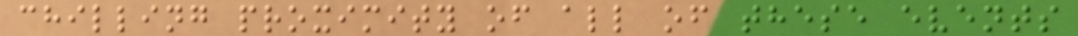chilling proximity of all of these events
